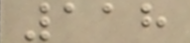118
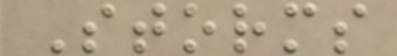Storms
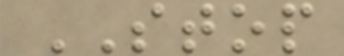STOP
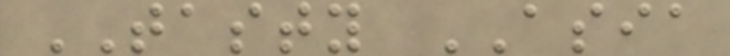TASTY ASIA
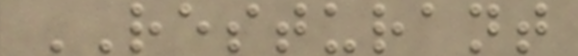RESTURANT
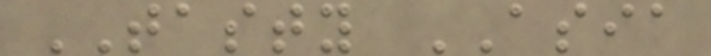TASTY ASIA
